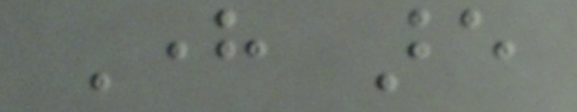Here are
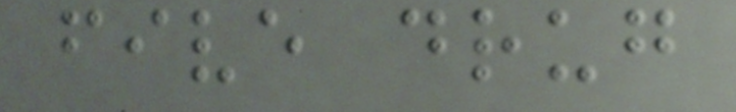five drug
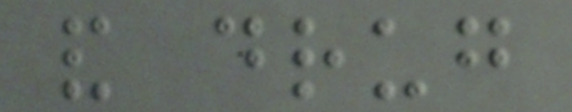and drug
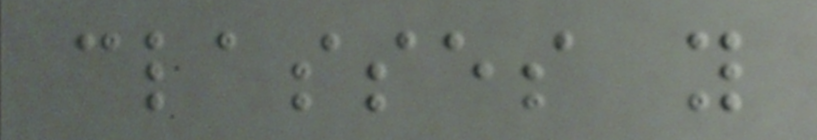classes you
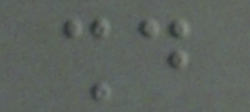should
